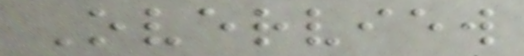Overview
